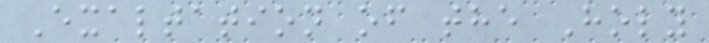Exaltation of the Holy
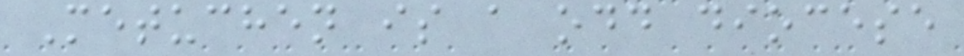Metuchen is a odd diocese
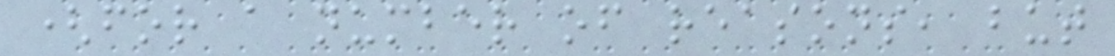(for a number of reasons, but
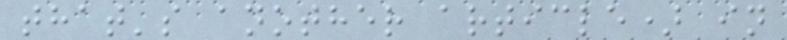that's another article) in
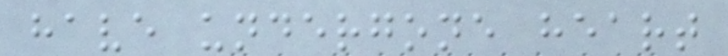have undergone heart
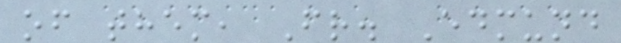of them, Fr. Edmund
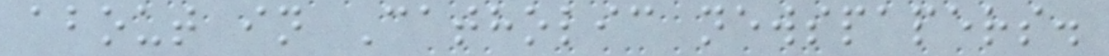about in Catholic newspapers.
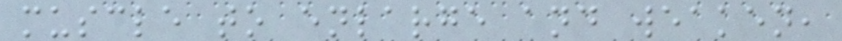muscle to enlarge and weaken,
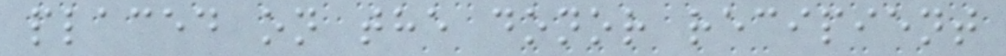placed on the donor recipient
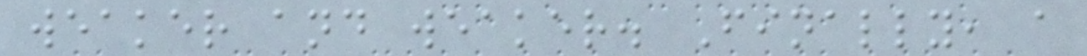weaker and weaker. Finally, a
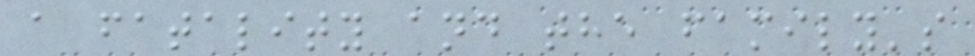a fatality and the family's
